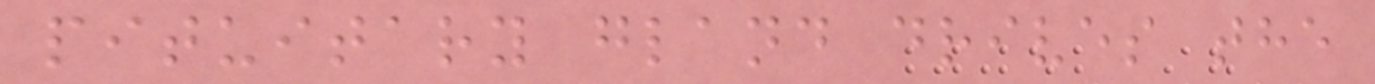pituitary gland drives the
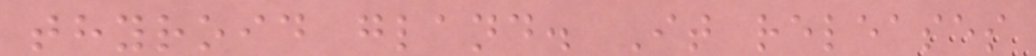thyroid gland. It releases
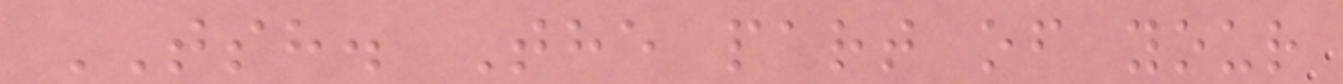TSH. The part of your
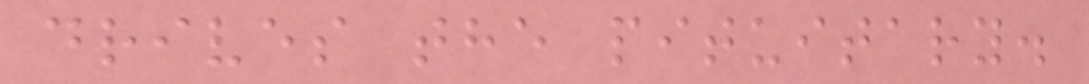drives the pituitary.
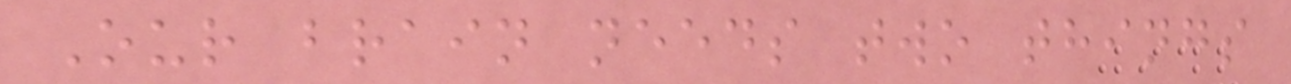Our brain needs two things
